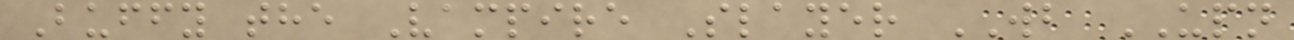Buffy the Vampire Slayer WB UPN
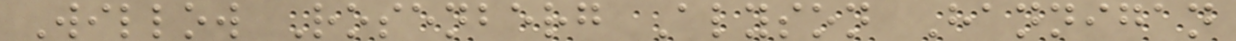Willow Rosenberg Alyson Hannigan
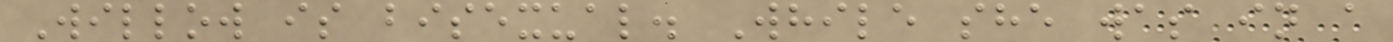Willow is bisexual. While she was in a
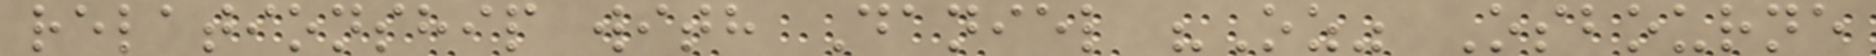relationship with Daniel "Oz" Osbourne
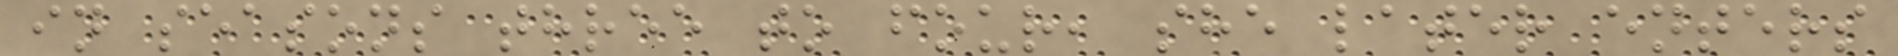in seasons three to four, she later enters
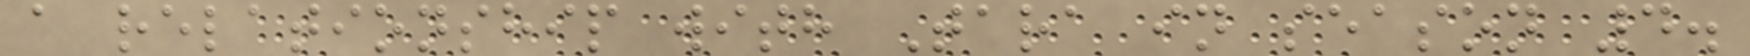a relationship with Tara in season 4.
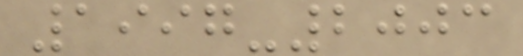1997-2003
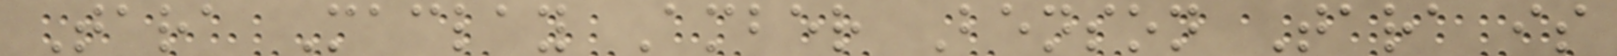Tara Maclay Amber Benson Tara is
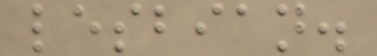lesbian.
